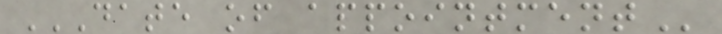DATE OF APPOINTMENT
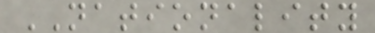NATIONALITY
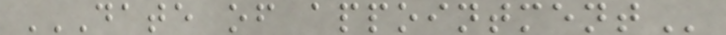DATE OF APPOINTMENT
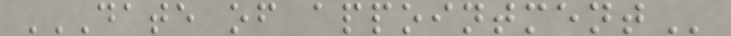DATE OF APPOINTMENT
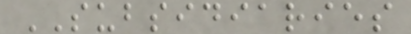SUBSIDIARIES
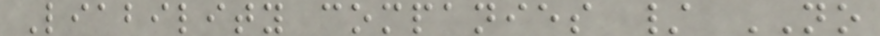Liability companies / NO
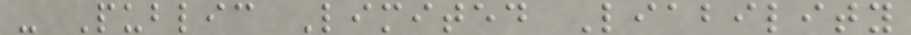- Public Limited Liability
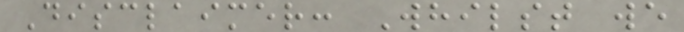Disclaimer: Whilst we
